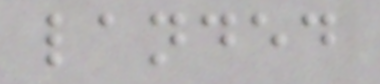landed
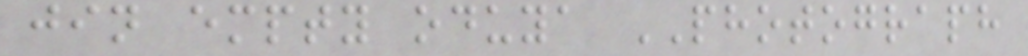jin empty oduya PHOTOGRAPH
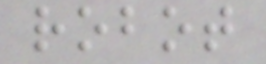robot
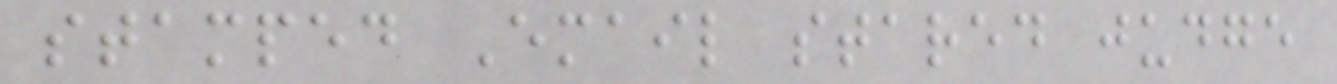stamped Email stared judge
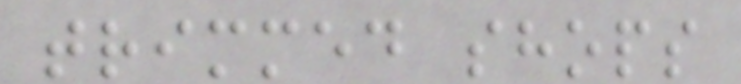trimmed shops
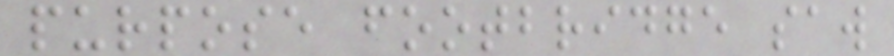purpose footbridge saw
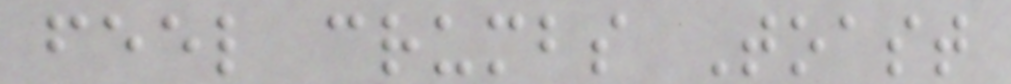feel crumbs Toast
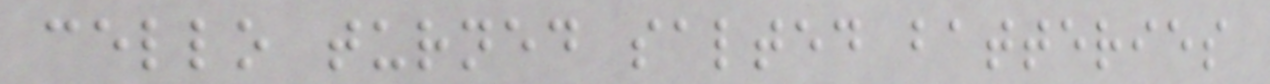cello turned salted batteries
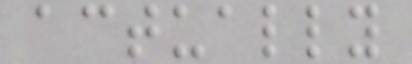actually
